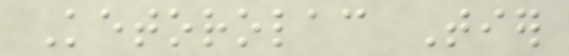Ketorolac Tier
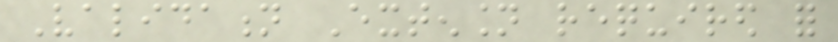Validation Extension required for
